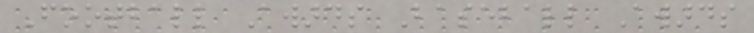Football Awards Baseball Awards
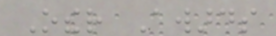Other Awards
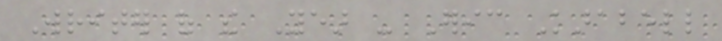Writer of the Year - Eric Karabell
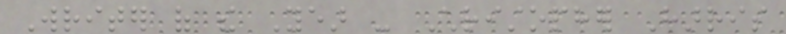Writer of the Year - Christopher Harris
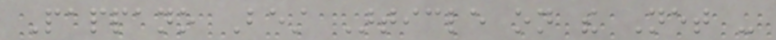Pappano Best Article on the Net -
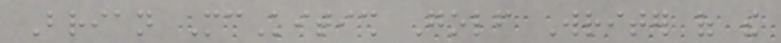Brian McKitish Golf Writer of the
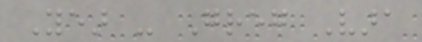Year - Greg Vara
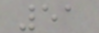51
